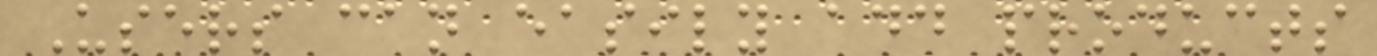Users can easily add products
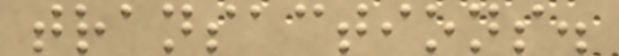transactions.
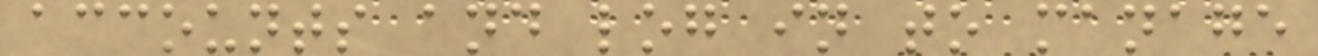accounts and log in to manage
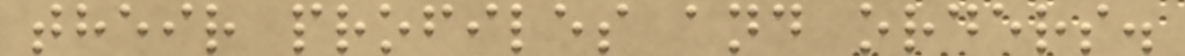their profiles and orders.
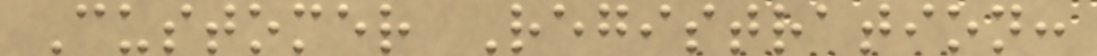Customer Registration:
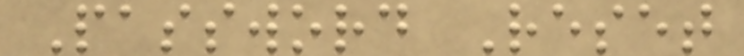Password Reset
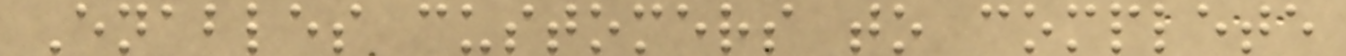Enables customers to complete
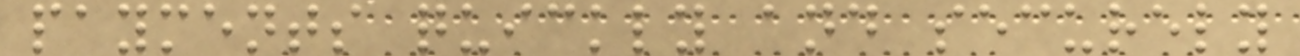payments quickly and securely
